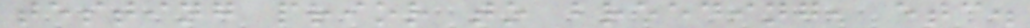testing prior to breeding, etc.
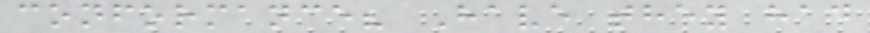conformance? Have they had
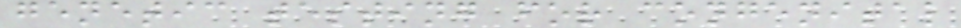genetic testing for congenital
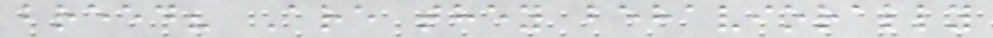breed? Are they behaviorally
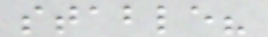stable?
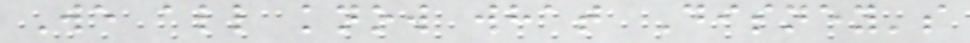We all know what Disney's
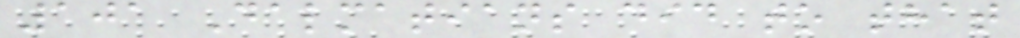101 Dalmatians did to that
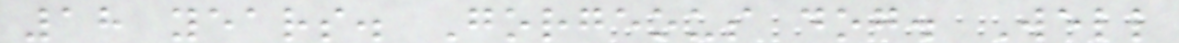18 years. Gorgeous dog. Well
